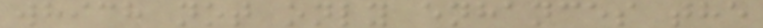which not only enhances the
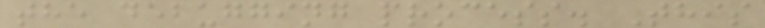the debugging process. This
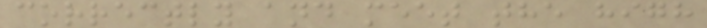correctly and meet the high
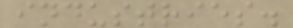industries.
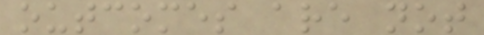outcomes are not
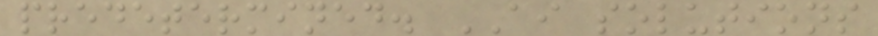predetermined. AI solutions
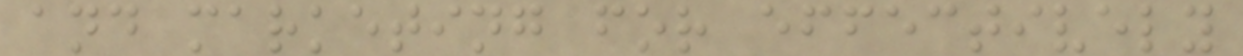and marketing for effectively
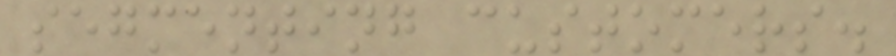segmenting customers.
